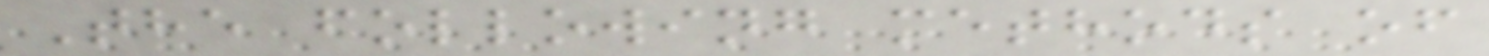The following methods of
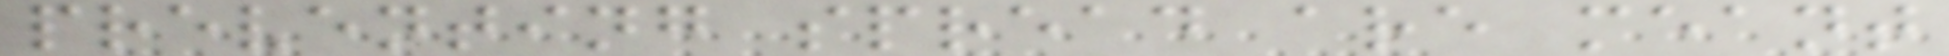preventing spread are meant
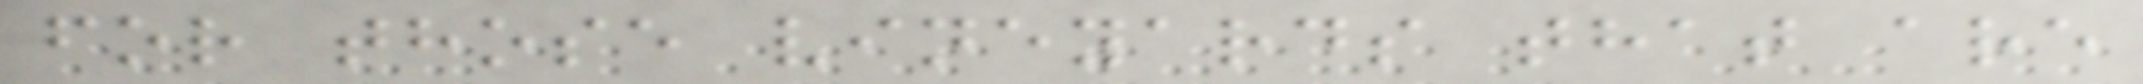for those vineyards that are
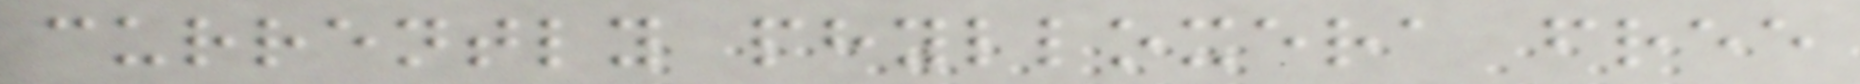currently phylloxera free
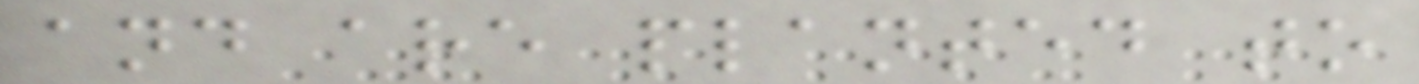and are planted to
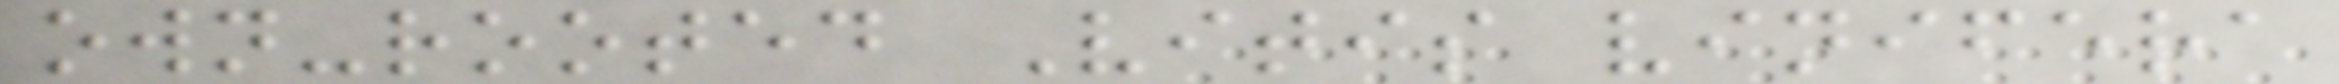own-rooted Vitis vinifera
